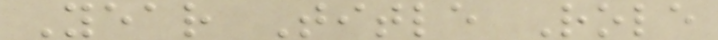Year Title Role
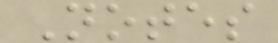Notes
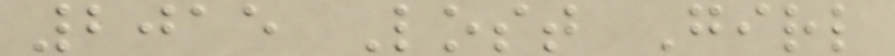2015 Lost Girl
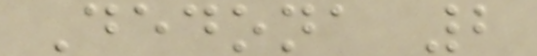Dedona 2
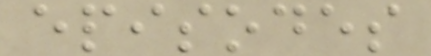episodes
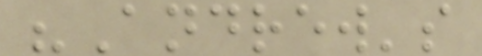"Andrew's
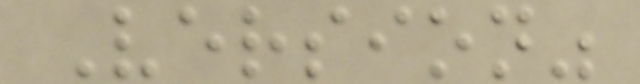Version"
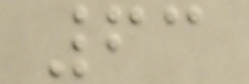63
